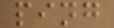ping
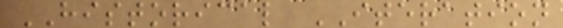HISTORICAL ITERATION
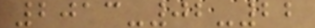2013-02-22
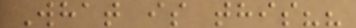What is this??
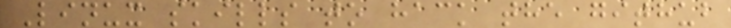Linux skills to hack the github
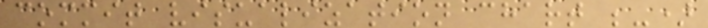commit visualization chart ;-)
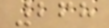268
